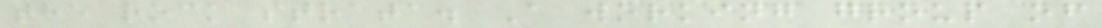the rock strata. A working group of
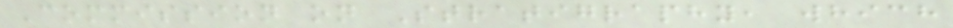Commission on Stratigraphy, which
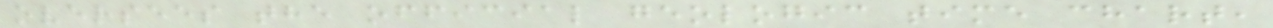oversees the official geologic time chart,
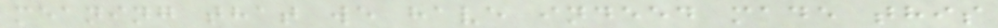meaning that we have indeed made this
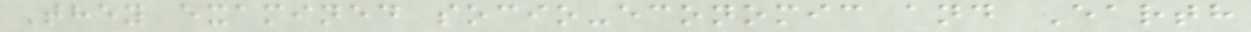They examined socio-economic and Earth
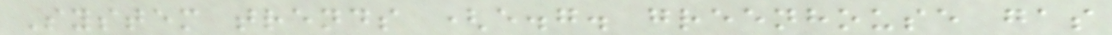System trends (e.g. greenhouse gas
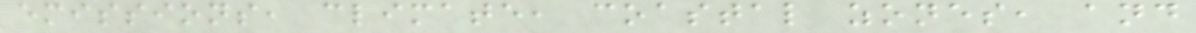emissions, climate, coastal zones, and
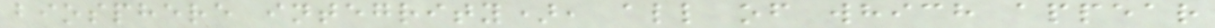biosphere integrity), all of which appear
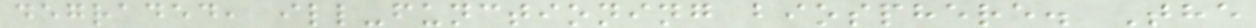degraded, ill-functioning biosphere. The
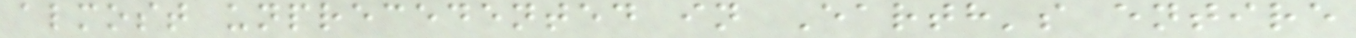almost unprecedented in Earth's entire
